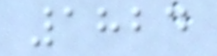1824
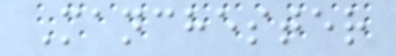Manchester
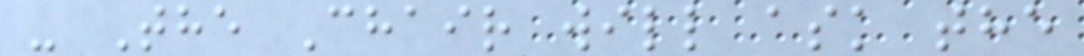- The Chair will ask the
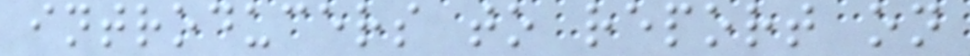introducers to report on
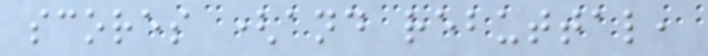scores (and rebuttal,
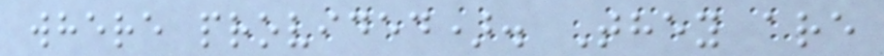where provided). They are
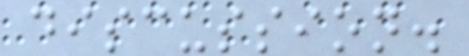discussion.
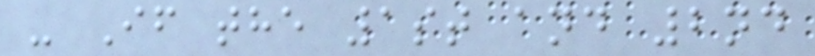- If the 1st and 2nd
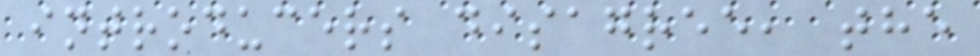introducers disagree, the
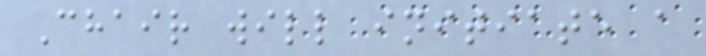Chair will initiate a
